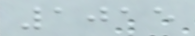1015
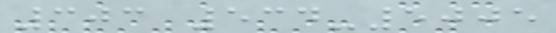303 534-5005
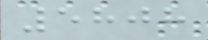5808
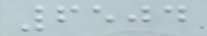6504
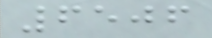6506
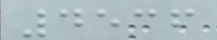4536
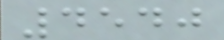4540
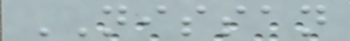NISSAN
